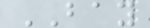BAY
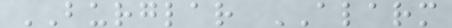BURGLAR ALARM
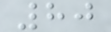80
